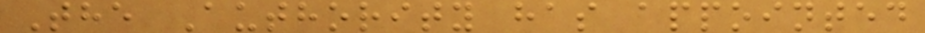The Authority has appointed
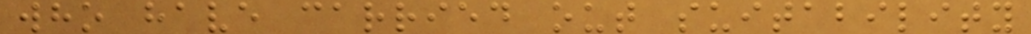who have carried out suitability
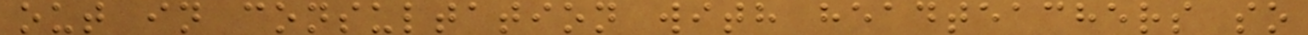out in consultation with headteachers so
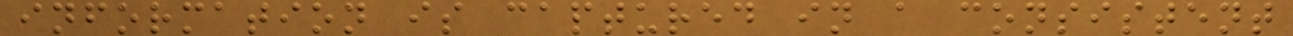information is captured in a consistent
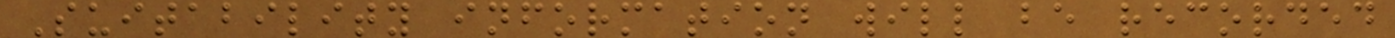Suitability information will be recorded
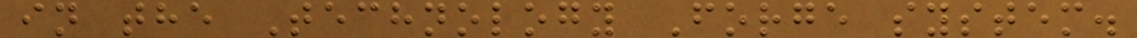in the Technology Forge system.
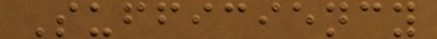Sufficiency
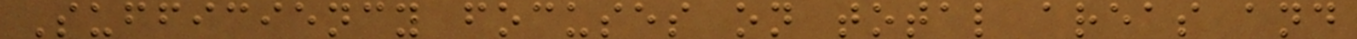Sufficiency focuses on total areas and
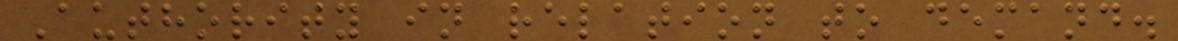Authority in relation to demand.
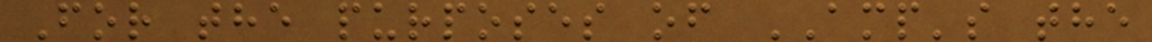For the purposes of AMP's the
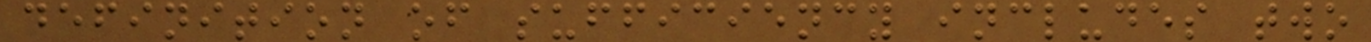definition of sufficiency includes two
